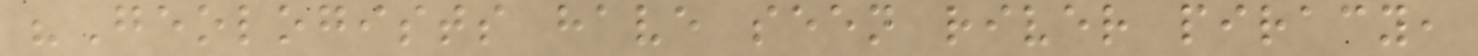"Geologists have seen river piracy,
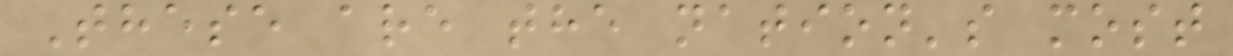These are the nation's most
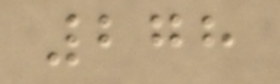278
